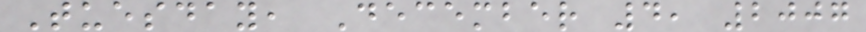Tuesday, December 4, 2007
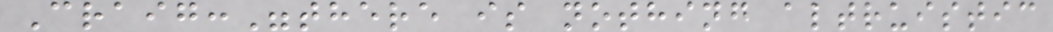Craig:"there is nothing altruistic
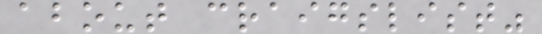about craigslist"
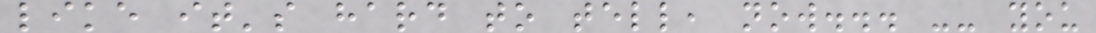like it's hard to tell, now... -- you
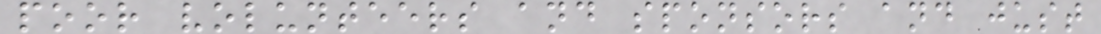poor volunteers and sponsors and just
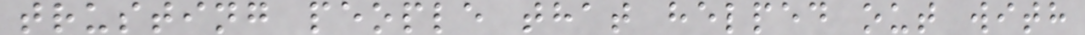trusting people that helped out with
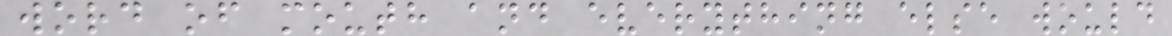word of mouth and everything else would
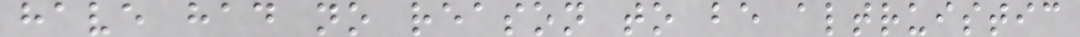have had no reason to be altruistic
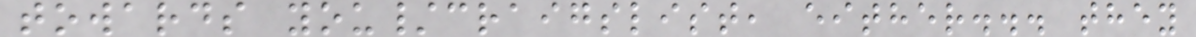towards you/craigslist, either... they
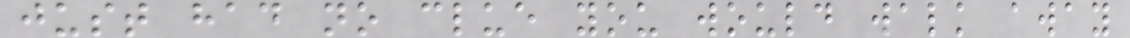just had no clue you would walk away
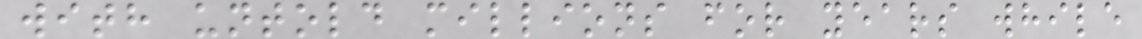with untold millions for years while
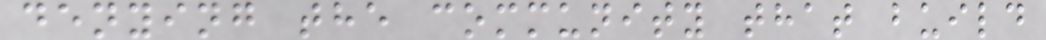denying the community that build
